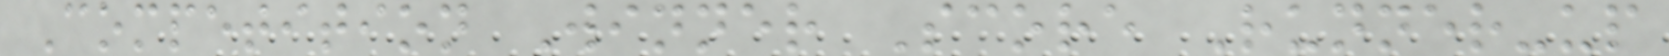Competition Winner Score Runner-up
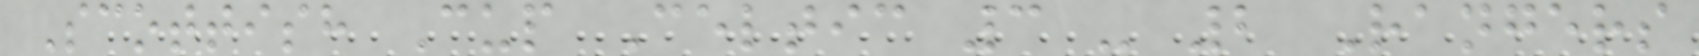Scottish Cup Celtic 3 - 2 Rangers
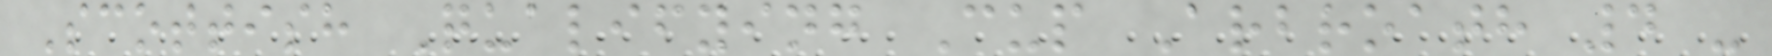Scottish Qualifying Cup Arbroath 4 -
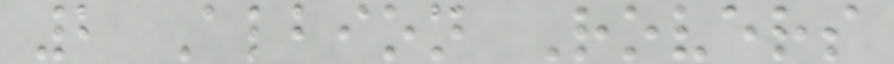2 Albion Rovers
